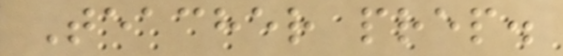Teacher prep.
